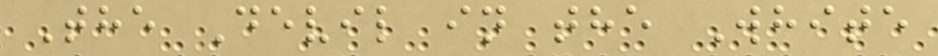The Devil in the White
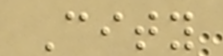City
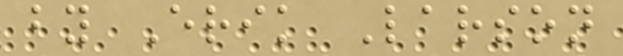by Erik Larson
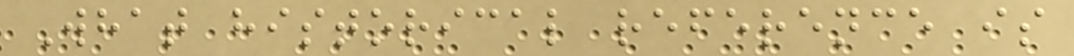What historical reference is
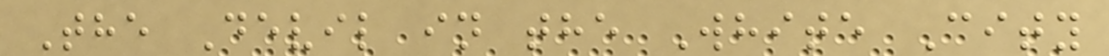The Devil in the White City
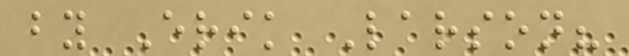by Erik Larson?
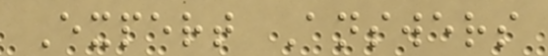Expert Answers
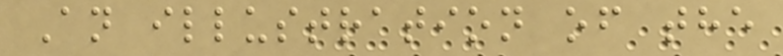An illustration of the
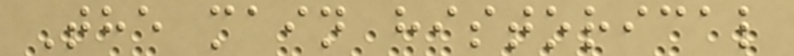The main historical
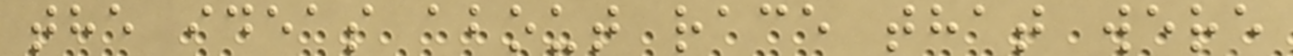the ideas about race that were
